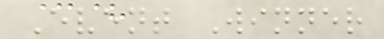Event Winner
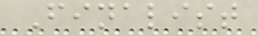Finalist
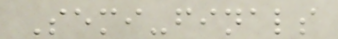Semi-finals
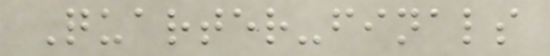Quarter-finals
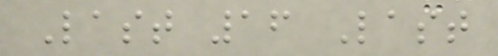Last 16 Last
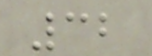32
